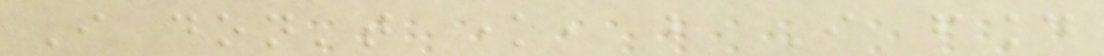I don't know, but I found
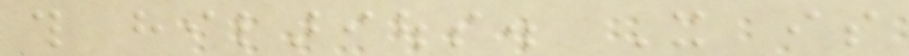this hilarious. It is
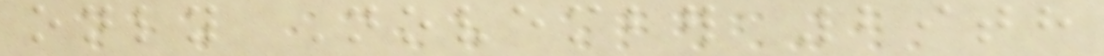only November 29th
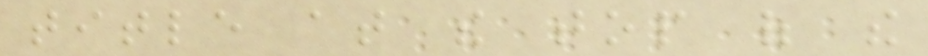title at the top of the
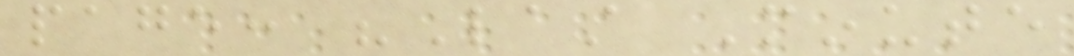page: "Last Minute
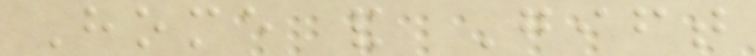Home and Gift
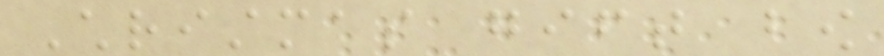Christmas gift bow
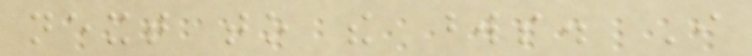next to the words. I
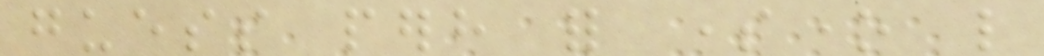guess perhaps for someone like
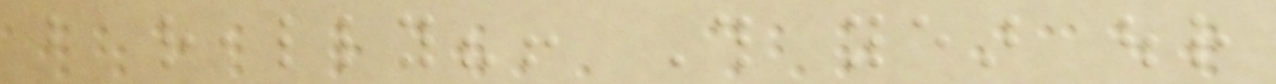but really?! This year our
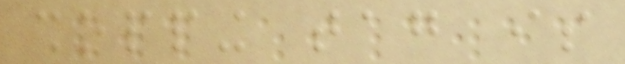shopping tag is
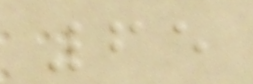65
